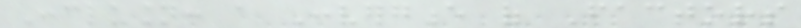Conclusion: a Convergence of Factors
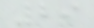29
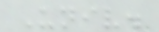Univ.
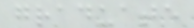graduate
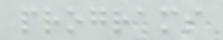programs
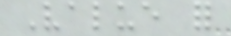Value for
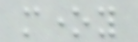money
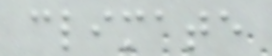climate
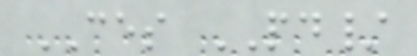CES PD/
